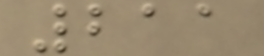211
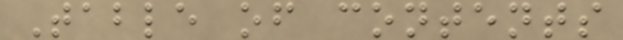Table of contents
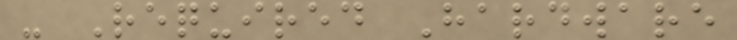- Required Hardware
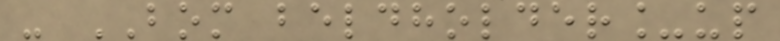- BOM beldholder_up
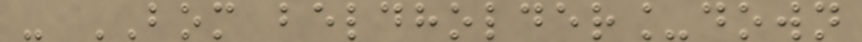- BOM beldholder_down
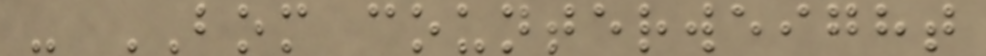- BOM counterweight
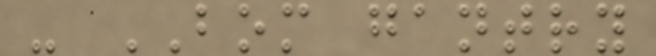- BOM gantry
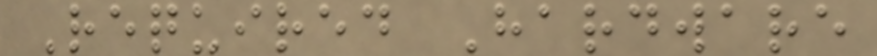Required Hardware
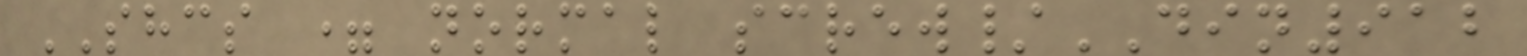SHCS = normal screw/DIN912
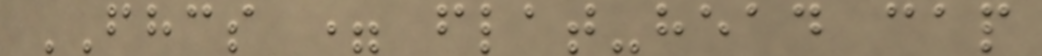FHCS = flat-head cap
